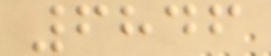6846
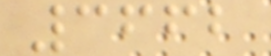3662
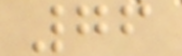76
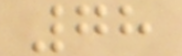78
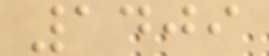1409
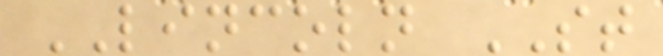LINCOLN ST
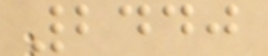2440
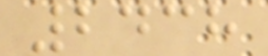2438
